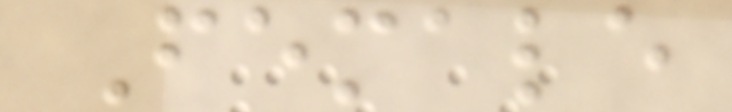Female
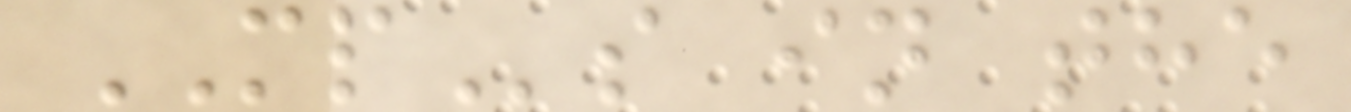MPs in the
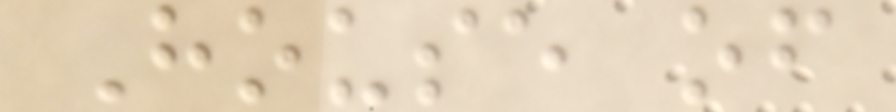House of
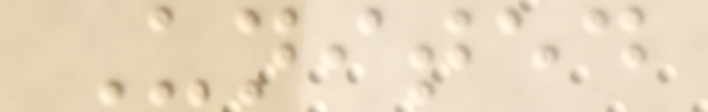United
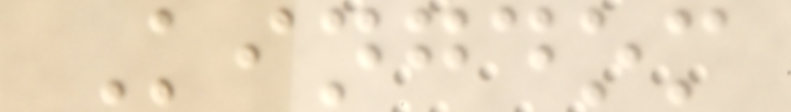Kingdom
